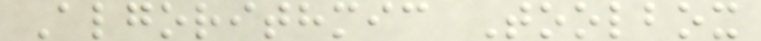Algorithmic Toolbox
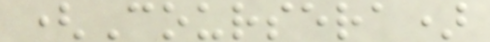(Coursera)
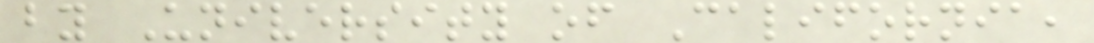by University of California,
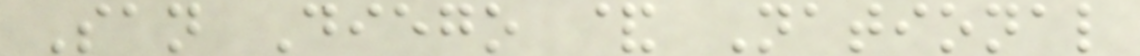San Diego & National
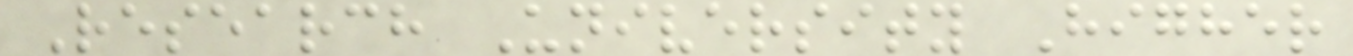Research University Higher
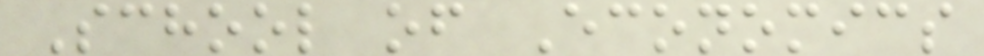School of Economics
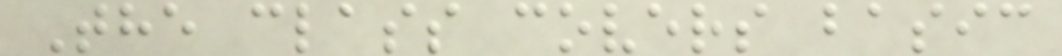The class covers basic
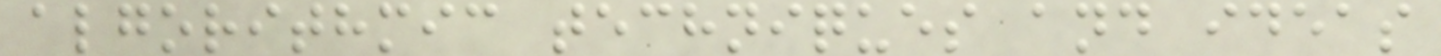algorithmic techniques and ideas
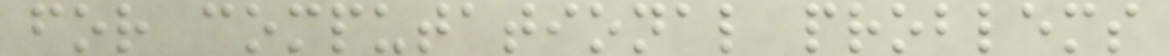for computational problems
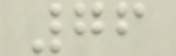76
